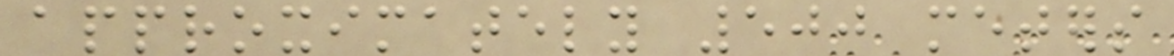approximately 500 meters
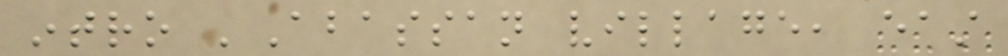intro 'Abassan village, east
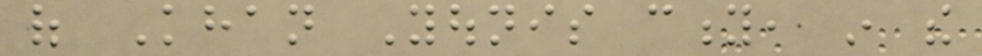of Khan Younis city, in the
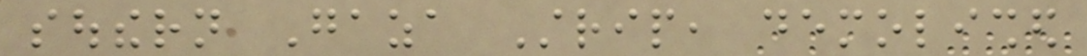southern Gaza Strip, demolished
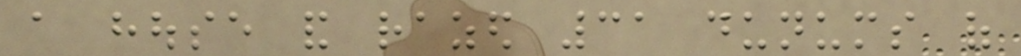a house and razed 31 dunums of
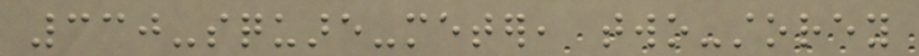330-square-meter, two-storey
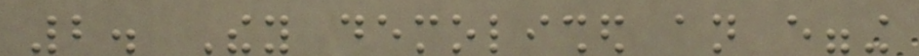2. They demolished an egging
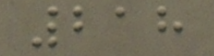218
